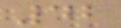42
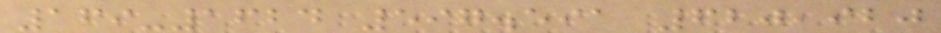169-1624 597.591 620,920
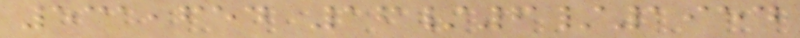531,654 16/6/1954
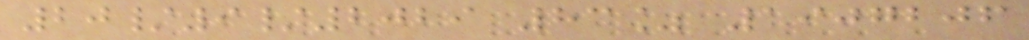20/9/2029 83% 1907206
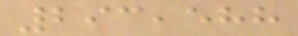293,588
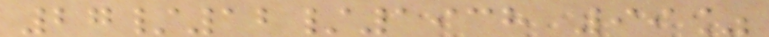27/12/1938 99%
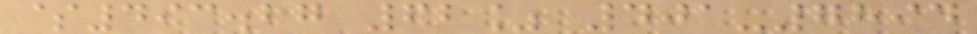$493.27 62% 401-7894
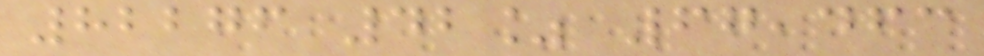82276 42% 67,463
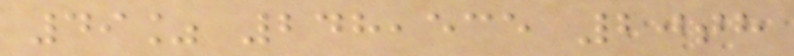49% 248,535 20th
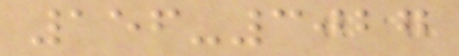156-3027
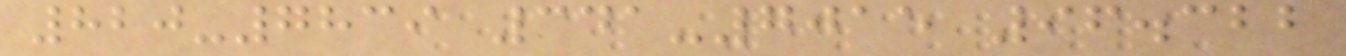820-7839 341-7015 96.322
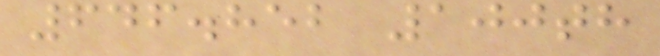646.852 100th
